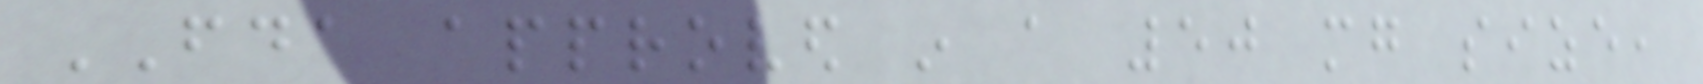FDA approved in a 50 mg size,
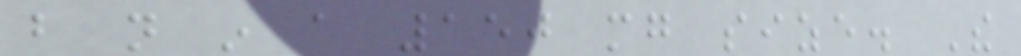but not in a 150 mg size. The
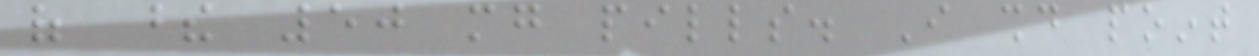of these 50 mg pills. I should point
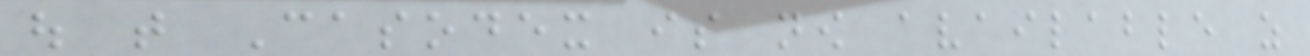out that Casodex is now available as
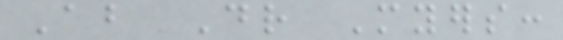About Dr Myers:
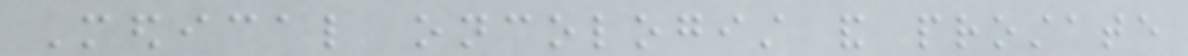Medical oncologist and prostate
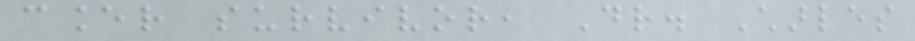cancer survivor, Dr. Charles
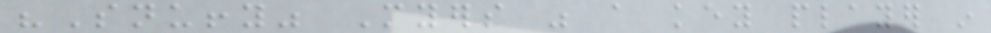"Snuffy" Myers was a key player in
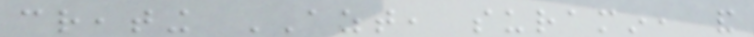creating AZT, suramin, and
